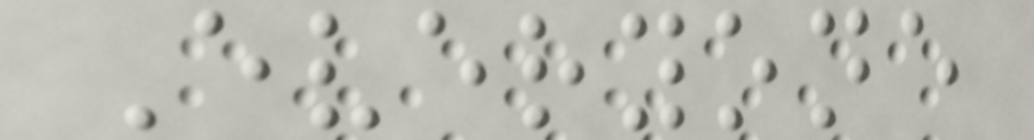Everyone
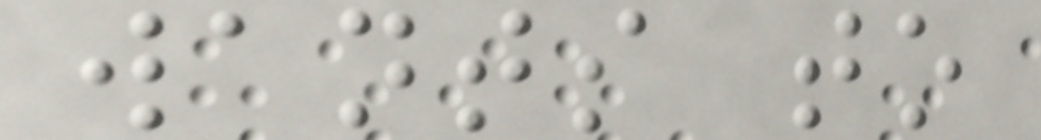wants to
